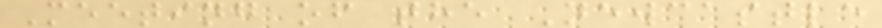Meeting of the Newcastle
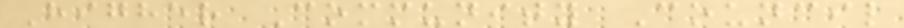Higher Community Council
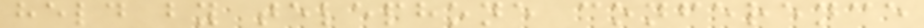held by telephone conference
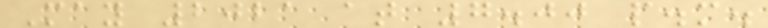May 2021 at 7.00 p.m.
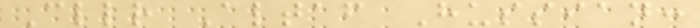Cllr Altaf Hussian:
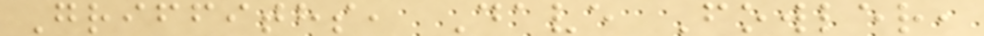Griffiths, Dave Fowler,
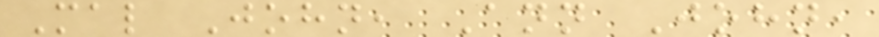Mal John, Ann John,
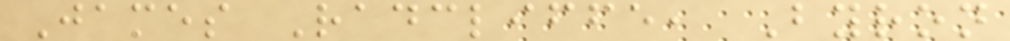James Radcliffe, Byron
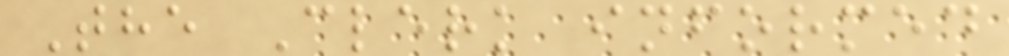The Clerk informed
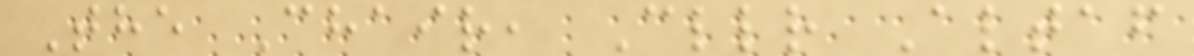The Chair, Cllr Altaf
